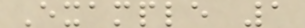Example 1
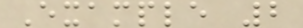Example 2
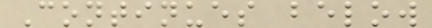Continues below
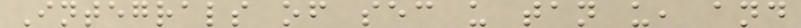Integrals of sec u tan u, and
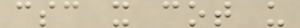csc x cot u
